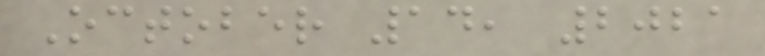October 14, 2021
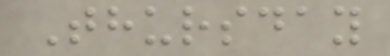Thursday
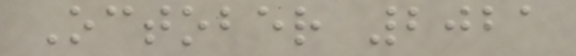October 2021
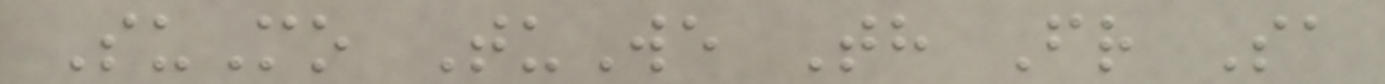SuMo TuWe Th Fr Sa
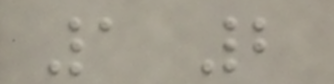1 2
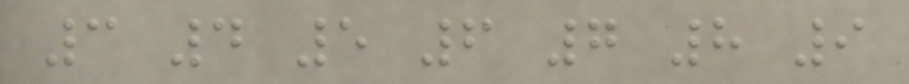3 4 5 6 7 8 9
